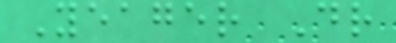Yeager Dr
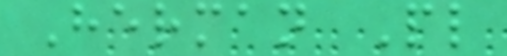Herman Pl
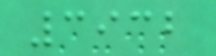3932
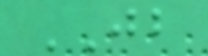JB
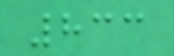833
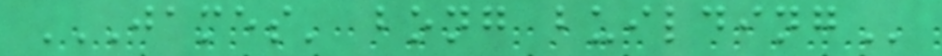JAMES' BONG BUILDING
